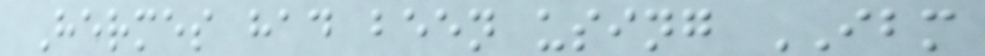Hermes had been using IBM
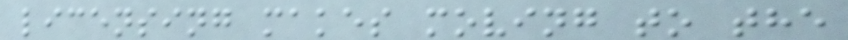licensing makes moving to the
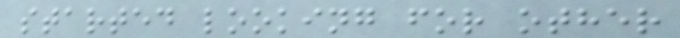started looking for other
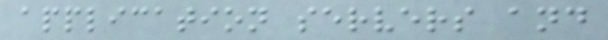application servers and
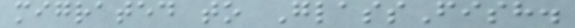migrated to GlassFish.
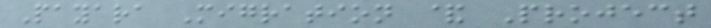Payara Migration & Project
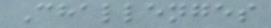Challenges
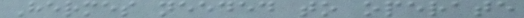Hermes needed to operate
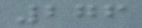276
